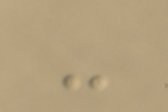-
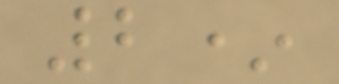2*
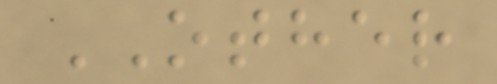OTHER
